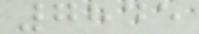7845
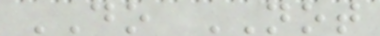DO NOT
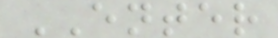ENTER
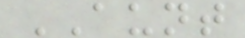AUNT
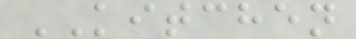KITCHEN
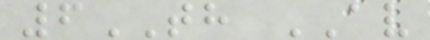6TH AV
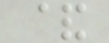&
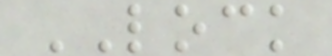LOCK
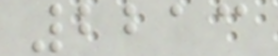2213
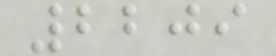2209
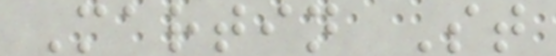Martin St
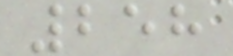258
